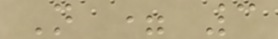N = 3
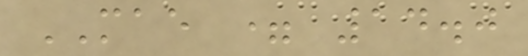MAE = 14.0
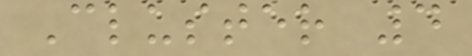Cluster 4
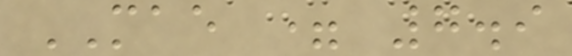MAE = 7.9
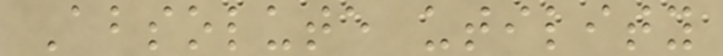Absolute utility
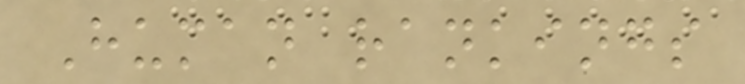Human rankings
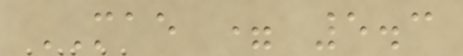MAE = 5.3
